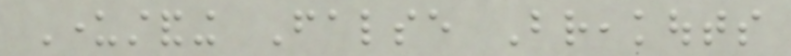Understanding False Breakouts
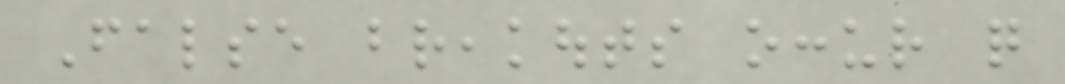False breakouts occur quite
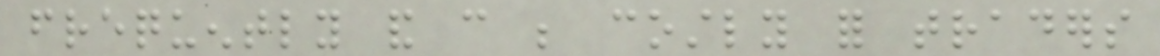frequently and can be costly for traders
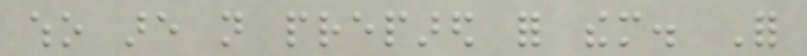who are not prepared for them. For
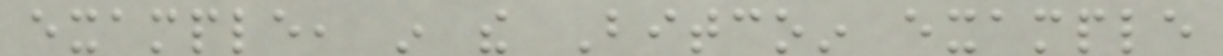example, in the Bitcoin example
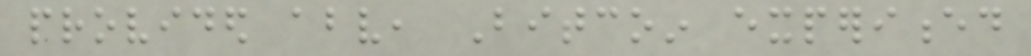provided above, Bitcoin experienced
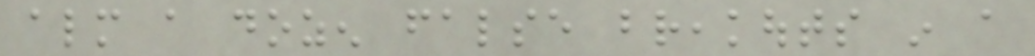almost a dozen false breakouts in a
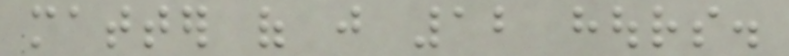matter of just 12 hours.
